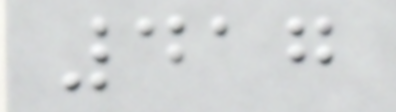417
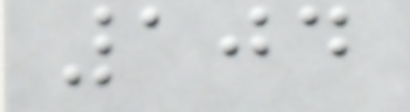104
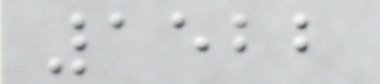1522
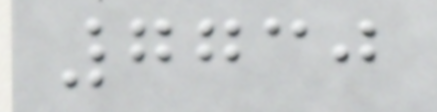7730
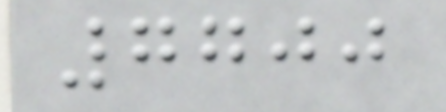7700
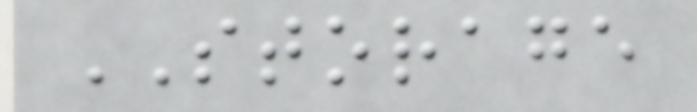STORAGE
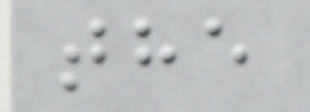the
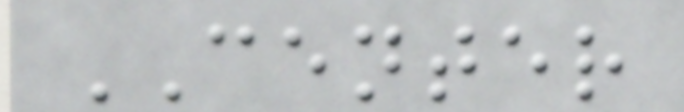CENTER
